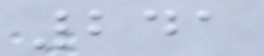241
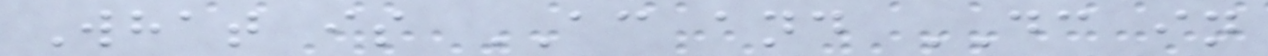What is AC and DC in
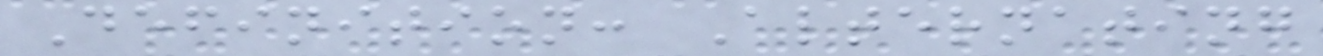Definition: Alternating
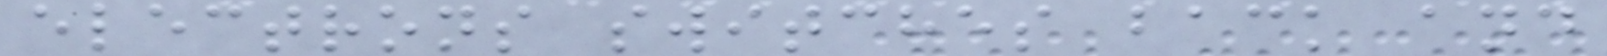electrons switches back and
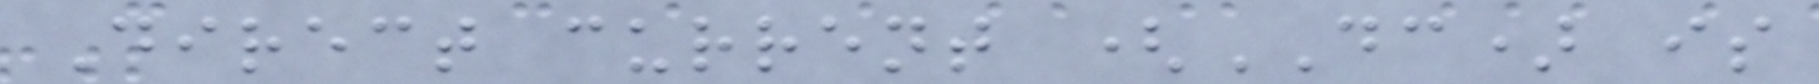Direct current (DC) is
